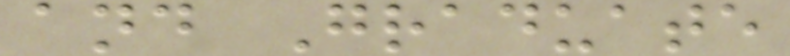and Graduate
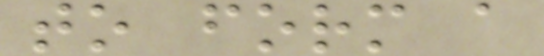to form a
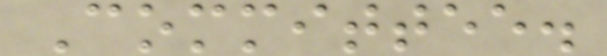Committee.
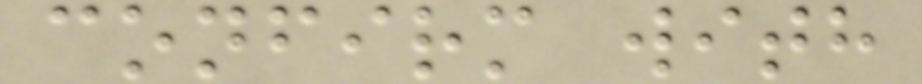confirm with
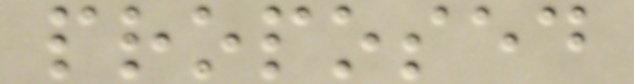proposed
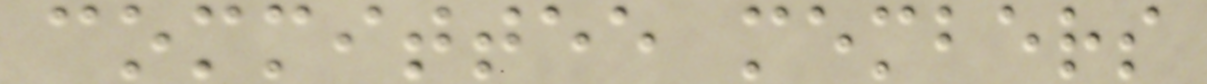committee members
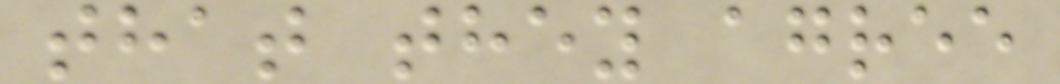that they agree
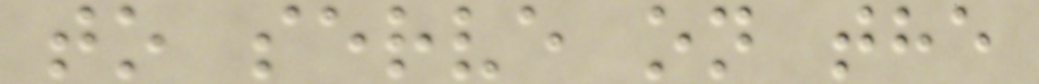to serve on the
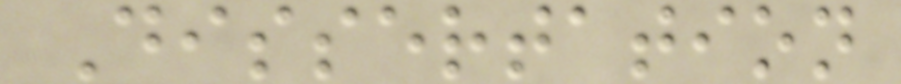Dissertation
